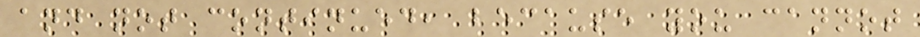and not continued, because you cannot
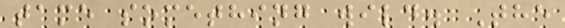tame something wild. The
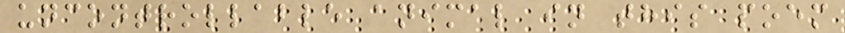uncontrollable animal in this poem
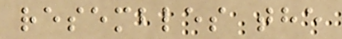resembles the
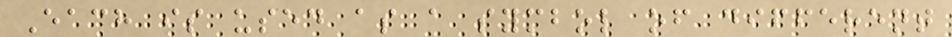Each is used as a symbol of different
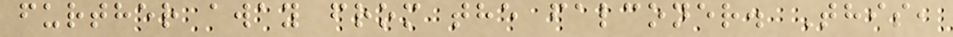further away from the falconer. This,
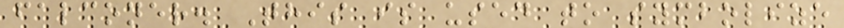falconer. This is used to symbolize
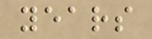years
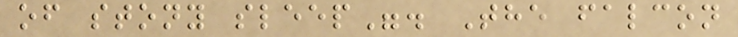of stony sleep". The falcon
